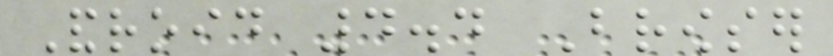Android 4.4 Browser
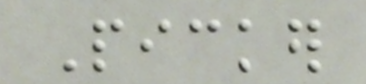Picker
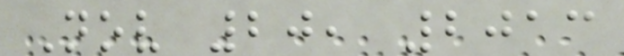Nov 20, 2013
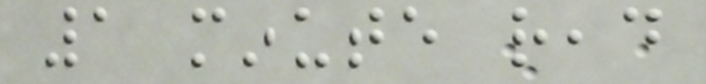1 minute read
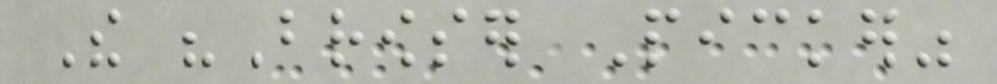The "Browser Picker"
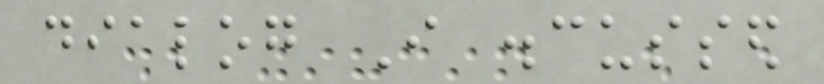dialog I discussed
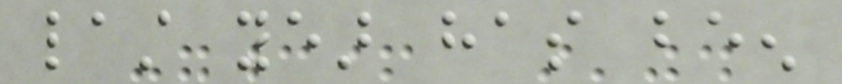last year has been
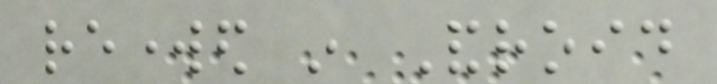reworked in Android
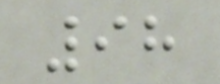98
